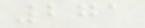271
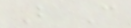B C
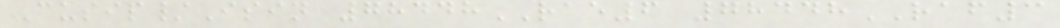Cusip/Isin 78448RAE6 78448RAF3
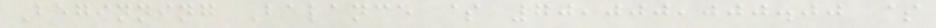Beginning Balance $ 70,000,000.00 $
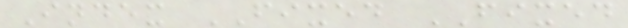Index FIXED FIXED
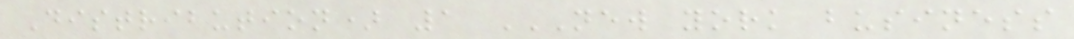Distribution) 1 NEW YORK BUSINESS
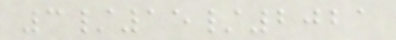3/15/2021
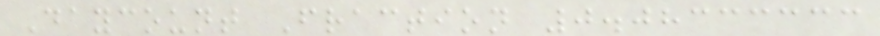Daycount Fraction 0.08333333
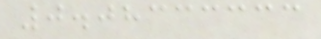0.08333333
